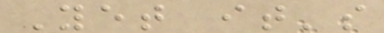Yet it's
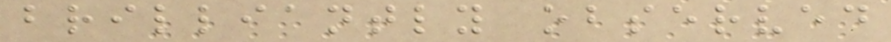brilliantly observed
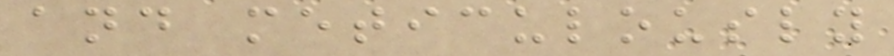and meticulously
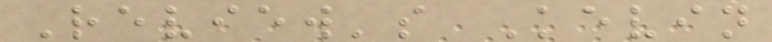Review's Kevin
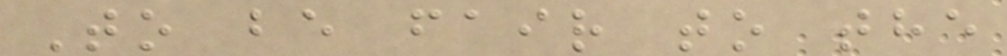To be fair to the
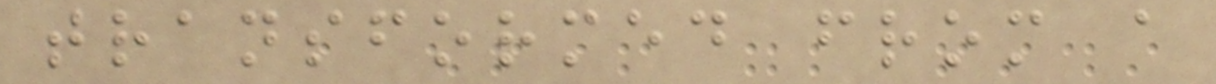transformed from a
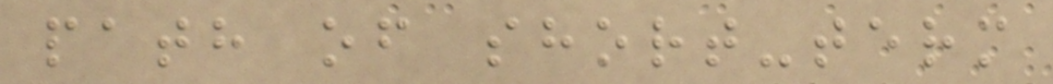path of short-term
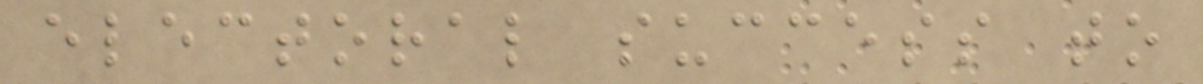electoral success to
